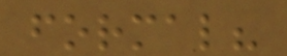formal?
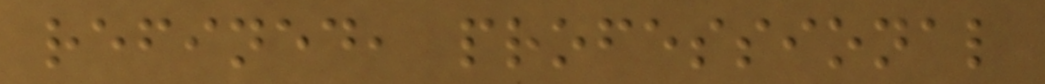refined, professional
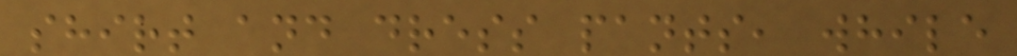shirt and dress pants, while
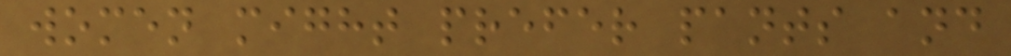women might prefer pants and
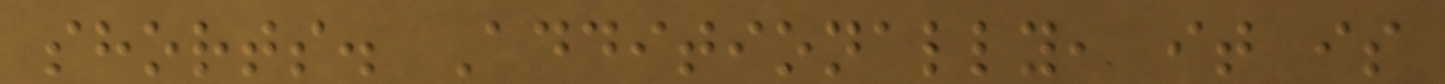shorts. Additionally, it is
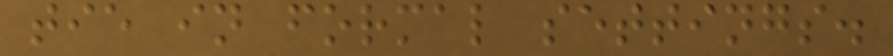tie in formal settings.
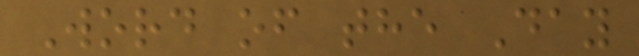Word of the Day
